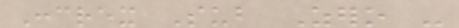Concrex Sub Zero -
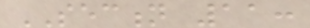SECTION 11:
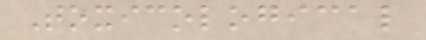Toxicological
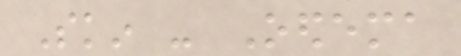Skin - Oedema
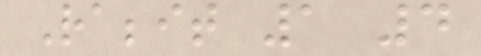Rabbit 1 4
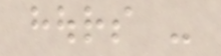hours -
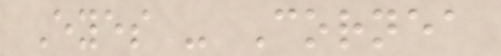Eyes - Cornea
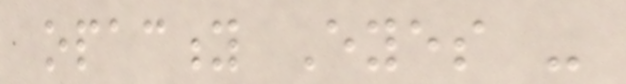opacity Eyes -
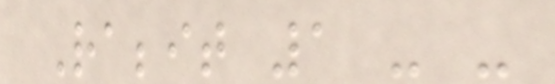Rabbit 1 - -
